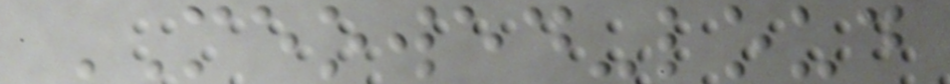MEOWED-loud
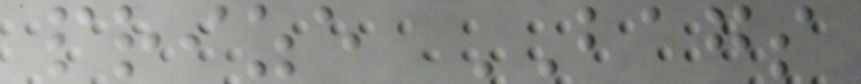prize BAGS
